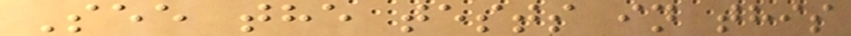See the tests in this
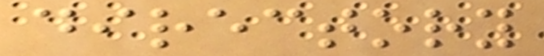directory
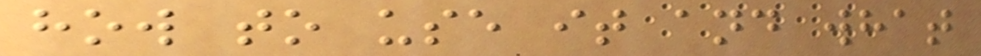how to use it and what
